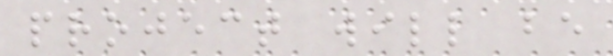project will be
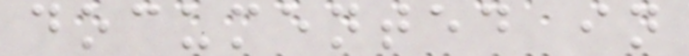documented in
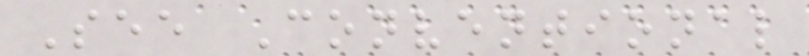See Conventional
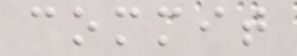commit
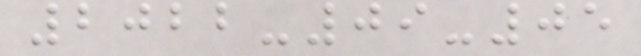2022-09-05
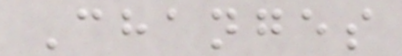Changes
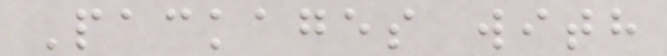Packages with
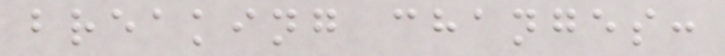breaking changes:
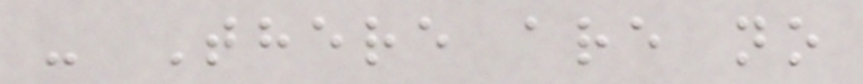- There are no
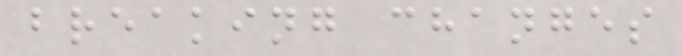breaking changes
